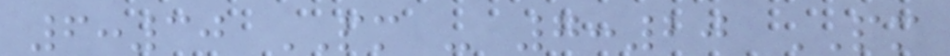6:30 PM - 7:20 PM
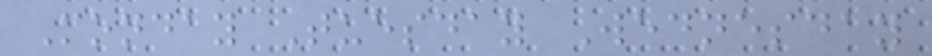Monday Tuesday Wednesday
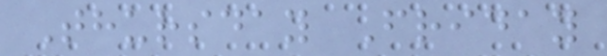Thursday Friday
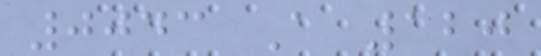0043 A 120
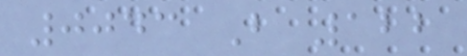0043 B 122
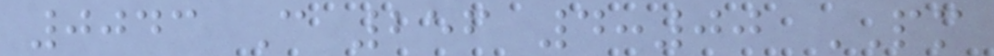0043 C 256 4:00 PM
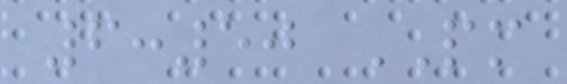6:50 PM
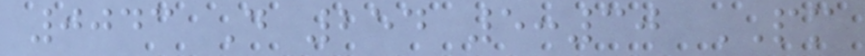0043 D 254 5:30 PM
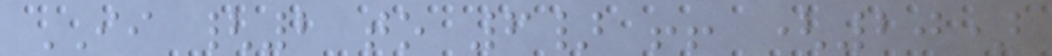II {2 to 6} !! (20)
